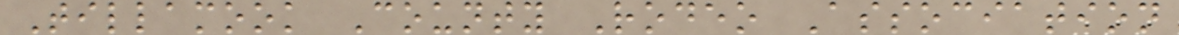Tillamook County Rodeo Association
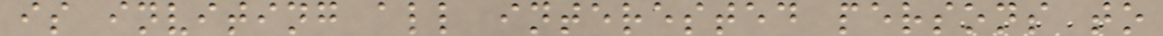is inviting all interested persons to
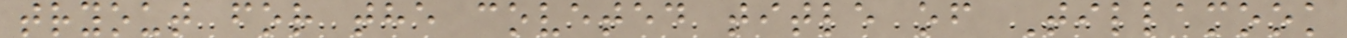tryout for the coveted title of Tillamook
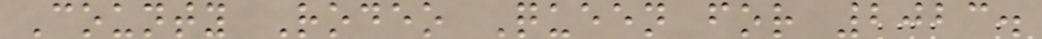County Rodeo Queen for 2023.
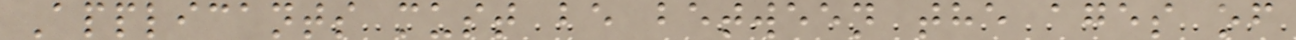Applicants must be between the ages of
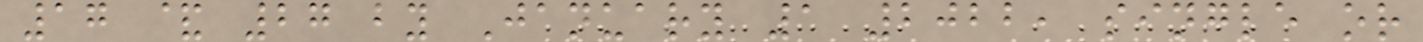17 & 27 by January 1 2022, single or
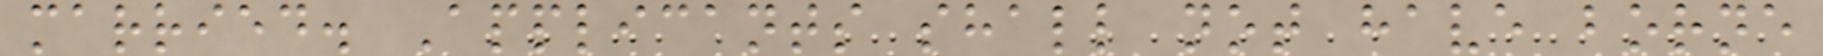married. Applicants shall not have borne
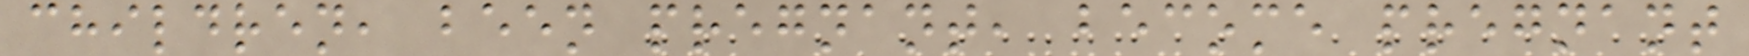children, been pregnant, become pregnant
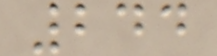244
